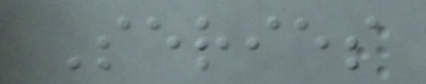Series
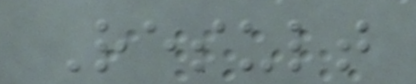Result
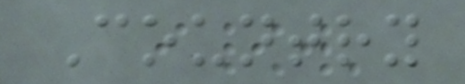Country
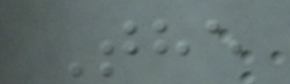The
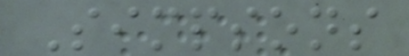Simpsons
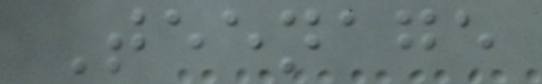Teenage
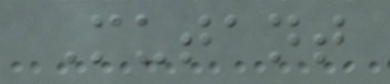Mutant
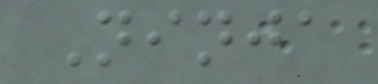Ninja
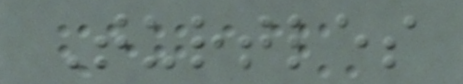Turtles
